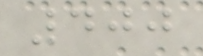400
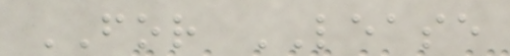FOR LEASE
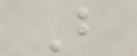B
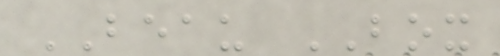BEAU BOX
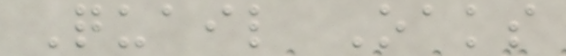Quail Oaks
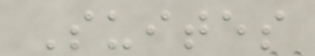Suites
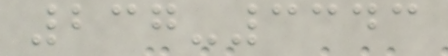237-3343
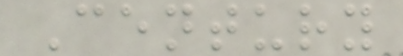Century
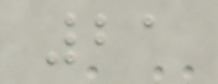21
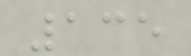135
